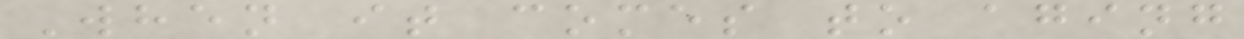When it comes to aging
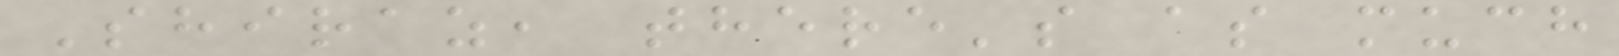Shiraz, there's as much
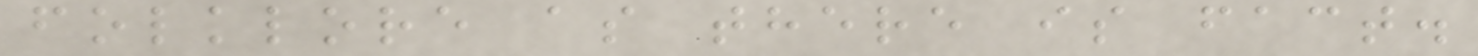folklore as there is fact.
